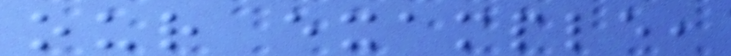our example,
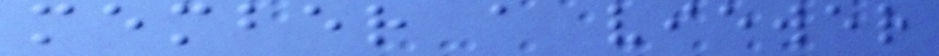member a viewer
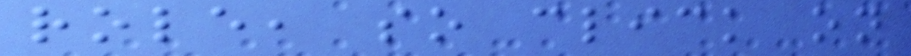role, so click on
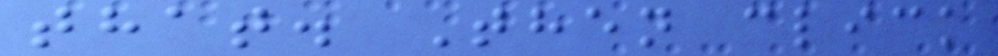that. Then click
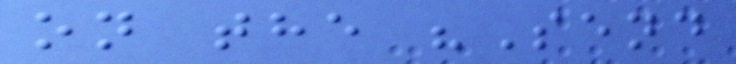on the "Send
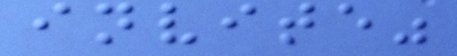invite"
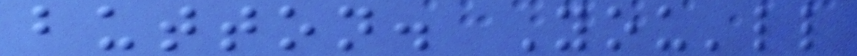button. You'll
